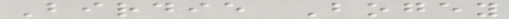Birdie Bogey
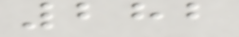282
